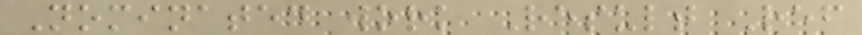Nominated work Result Ref
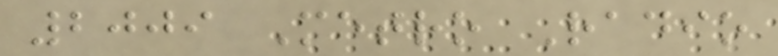2009 Metro Radio
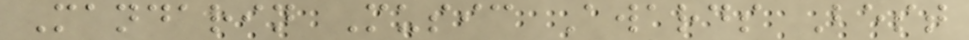Mandarin Music Awards Best
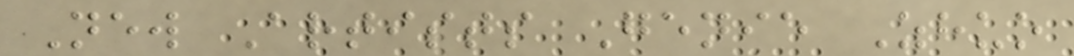New Artists Genie Zhuo
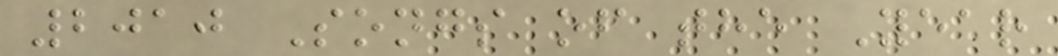2010 Songs of the Year
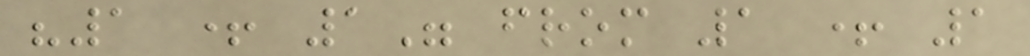"1 + 1" from 1 + 1
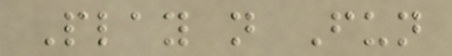Play n Fun
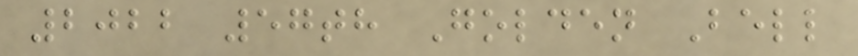2022 57th Golden Bell
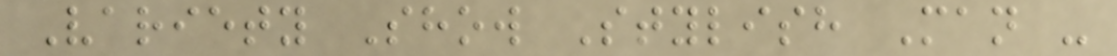Variety Show Stylish Man -
